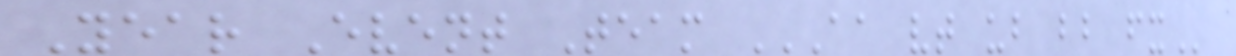Year Event Team AA VT UB BB FX
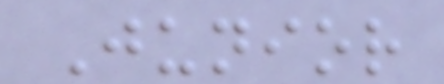Junior
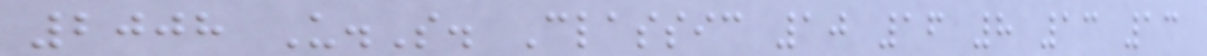2008 U.S. Classic 10 16 8 13 13
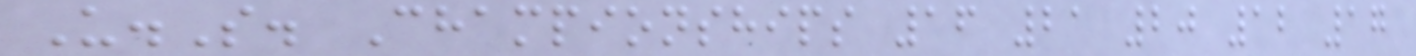U.S. Championships 16 21 20 12 17
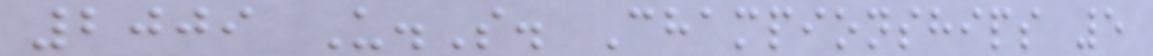2009 U.S. Championships 5
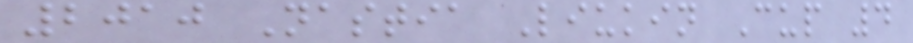2010 Nastia Liukin Cup 4
